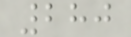280
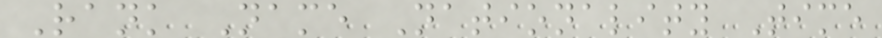Rank Name Nationality Time
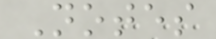Notes
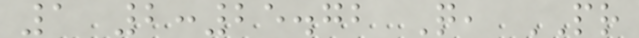1 2:25.72 Q, PR
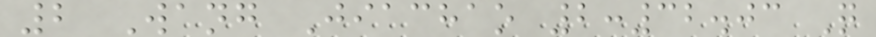2 Wang Jiachao 2:32.03 Q
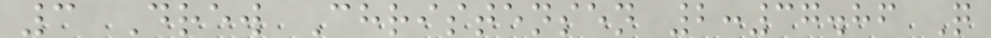3 Drew Christensen 2:37.86 Q
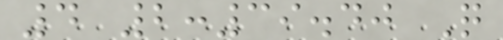4 2:39.40 Q
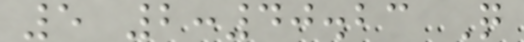5 2:40.23 Q
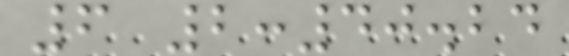6 2:40.24
